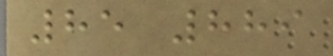85 889
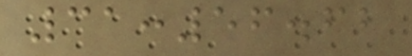31:56.62
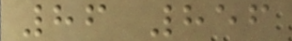86 856
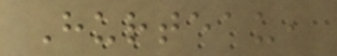Hurteau,
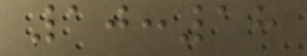10:18
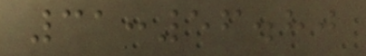31:56.80
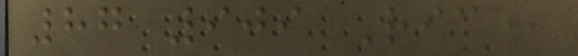87 909 Rice,
